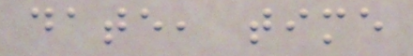date, time
